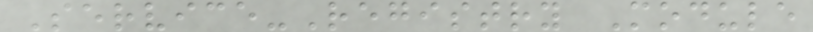Service-Registry Module
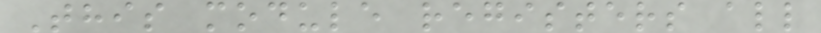This module registers all
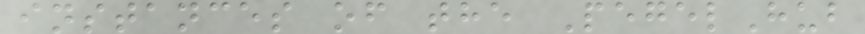instances of the PegelHub
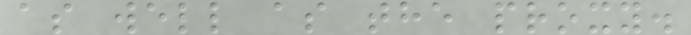as well as the proxy.
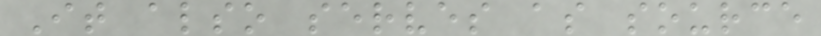It also serves as source
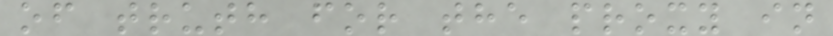of truth for the proxy in
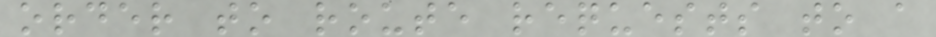order to route requests to a
